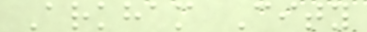Arkham City
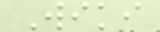Wiki
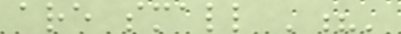are small '?'
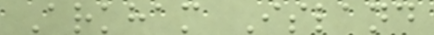Arkham Island
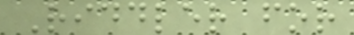Riddler for
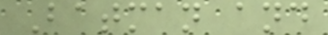Batman and
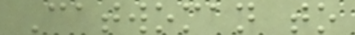Catwoman to
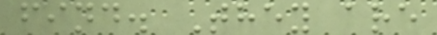find. They are
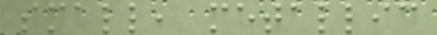small, metallic
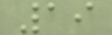19
